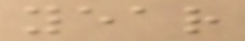year
